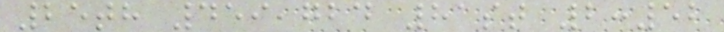25th 459,724 81st 2:52
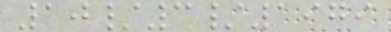10/3/1979
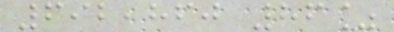692,860 86%
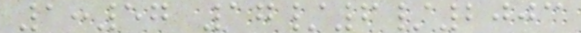1:57 17/6/2003
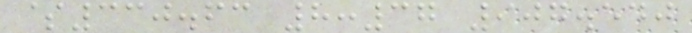$330.63 8:37 907.540
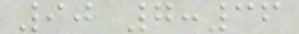90 7:36
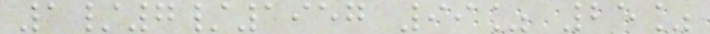1/7/1957 99% 25%
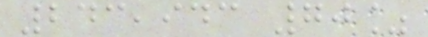243,943 70%
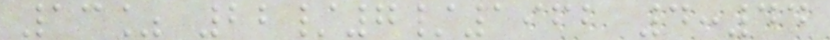13% 22/7/1962 4:44
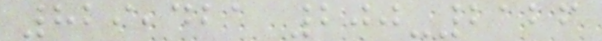829,421 200-2126
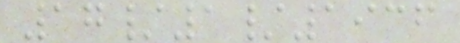17/1/1936
